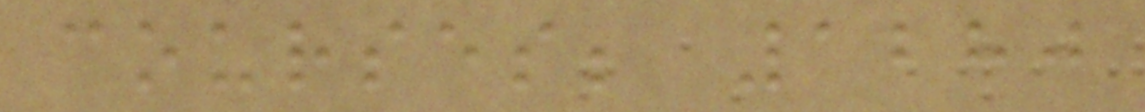courses; 1280
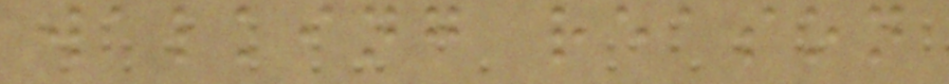walking reason
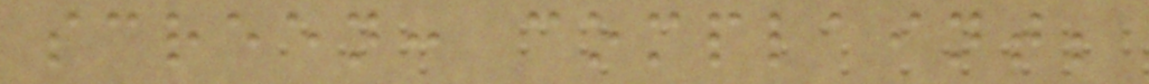screen: complaint;
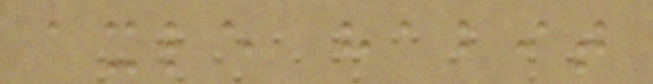axle habit
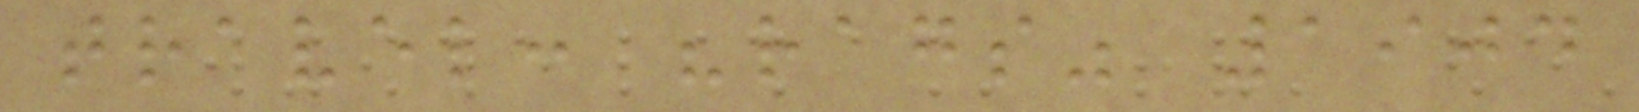travel: "rags" 1904
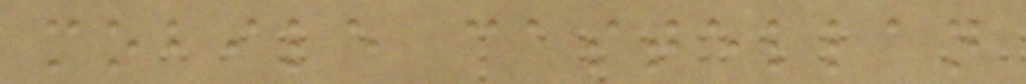mobile castellan
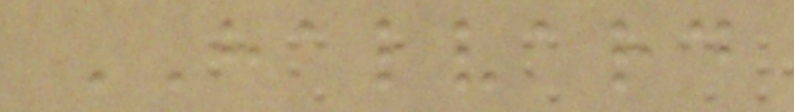HALVARD
